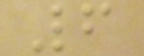6
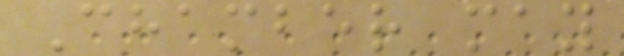Chamber may
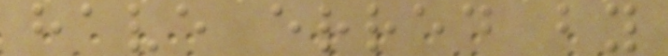have erred by
